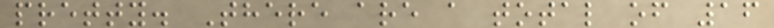pretty. There are a total of 16
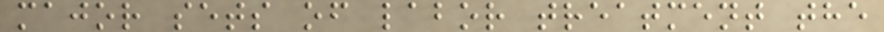major sets of labor treatment the
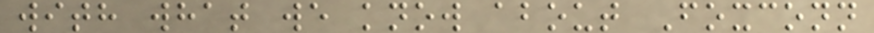with what we know about Foxconn
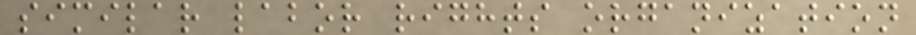similar labor rights organization
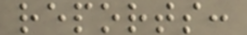reports:
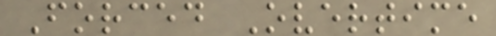Forced Overtime
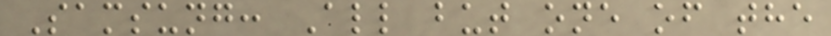Samsung: All but one of the
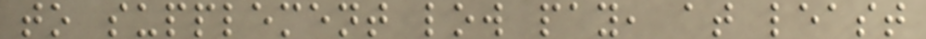to supplement low pay, at least
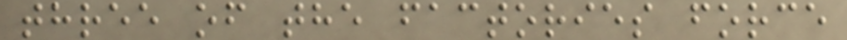three of the factories force
